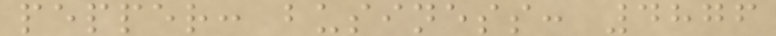pepper: business: 4876
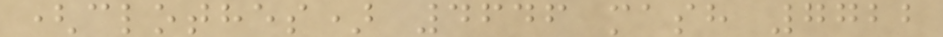(clothes) 4646 mash 7722
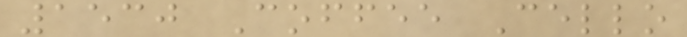1530 Coffee Cello
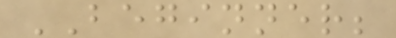BEGINNER;
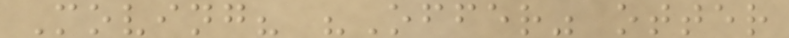Moving? "Offer" otter
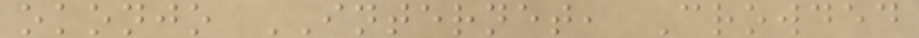okonjo INTERNET, Crowded
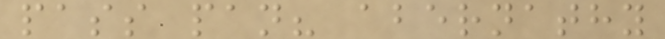pass pan? abernathy
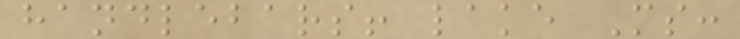handlebars! lake Ms:
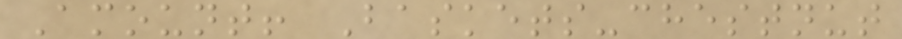Amount! Baskets-chestnut
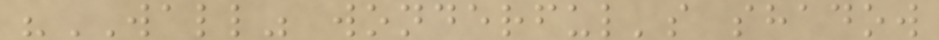"WALL" wonderful's shadow
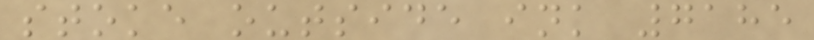stoke outside ink 7185
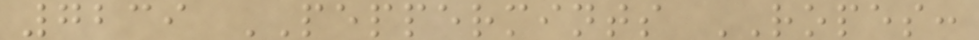7239 PEPPERMINTS ROPES:
